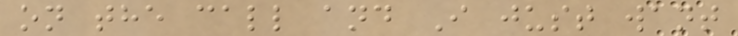on the call and I just want
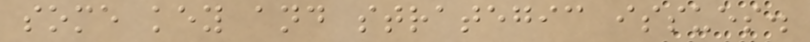some key and strategic issues.
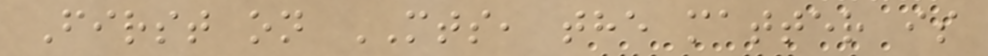First on MTS, the matter is
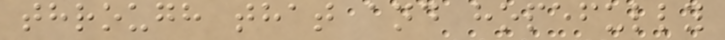through that and hopefully
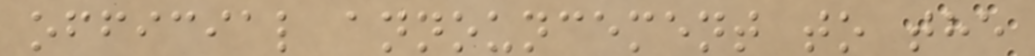official announcement to the
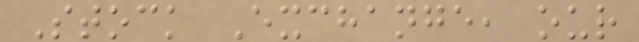Stock Exchange, our
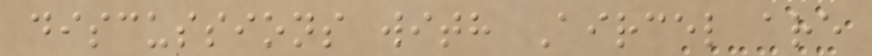discussions with Aircel are
